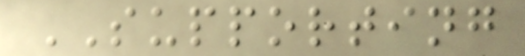SUPPORTING
